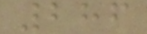286
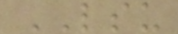LSU
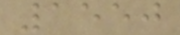1550
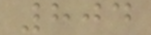804
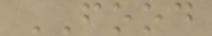FOOD
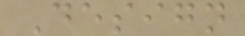Design
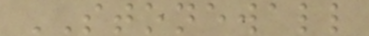STONEWALL
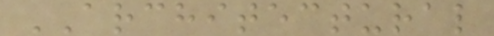ARCHITECTURAL
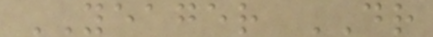YEAGER DR
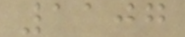1107
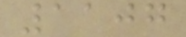1107
